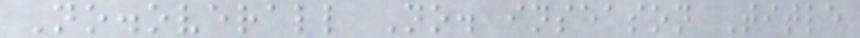No.overall No. inseason Title
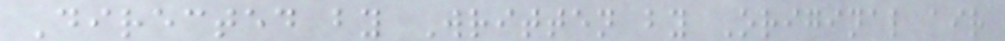Directed by Written by Original air
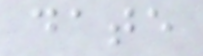date
